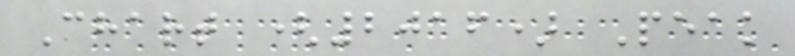Chart (2016) Peak
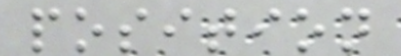position
